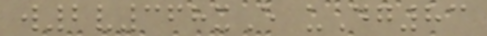w2v368xE uDg83
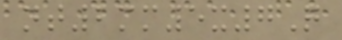nt2mm5x7Q
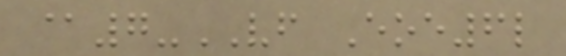@7-VF Eoe6l
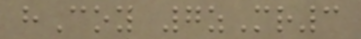hCoy 7zMr3
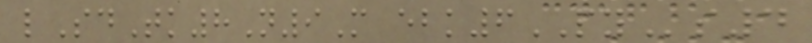lSdTk8N9M ebk6PYs4
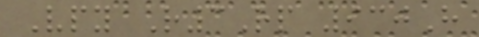Vpy R3Rp 930H
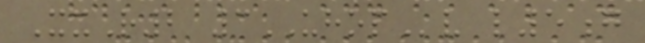XxR2 3UHOPv l5g
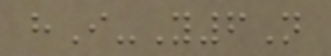hI-Y6N
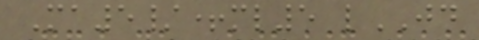Ma5/+ml5 lJD
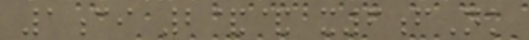1ci 2&& x6fNk
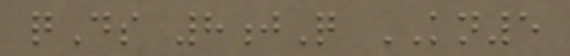qDs 8jQ KN5
